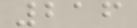216
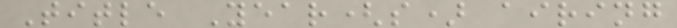Title Year(s) airing
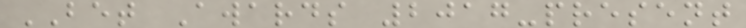BET Awards 2017-present
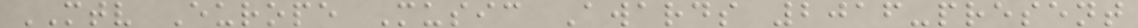MTV Europe Music Awards 2016-present
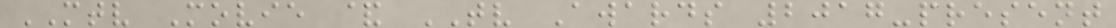MTV Movie & TV Awards 2017-present
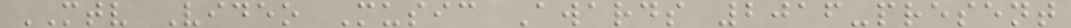MTV Video Music Awards 2016-present
